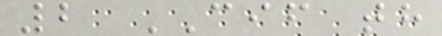2 CIF th
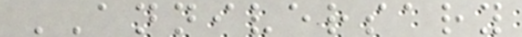ANNIVERSARY
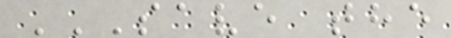SAVE THE
